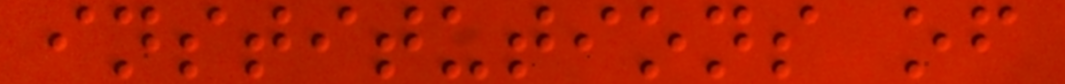institutions of
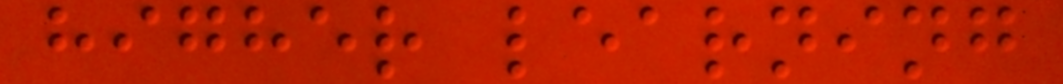higher learning
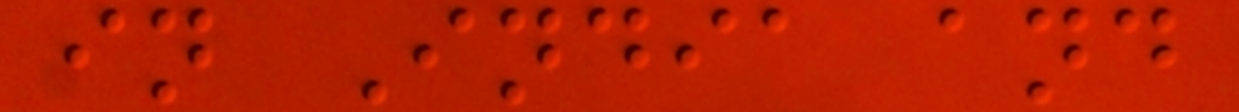in India and
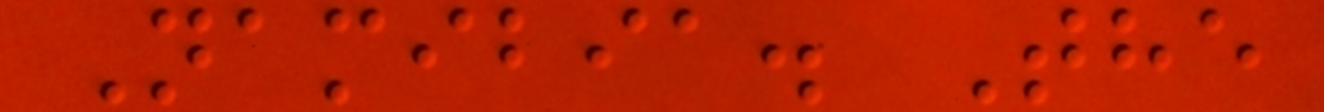Namibia. The
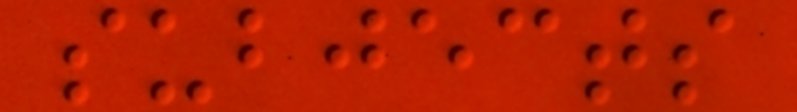subjects
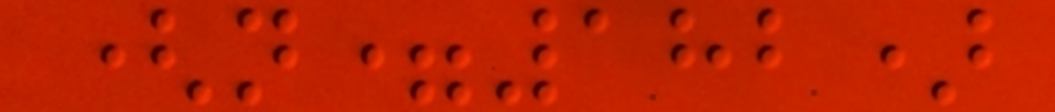(n=182)
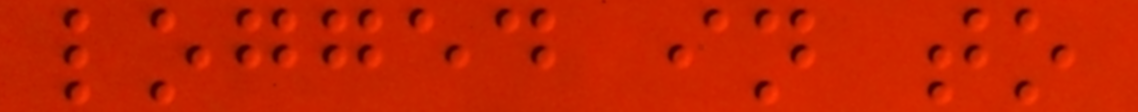logged in to
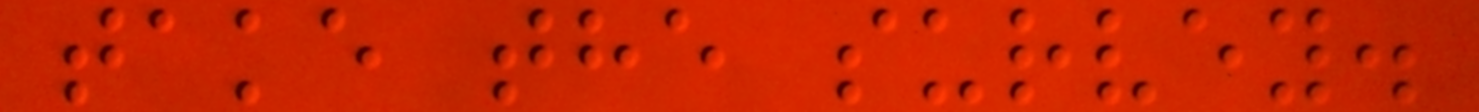take the survey.
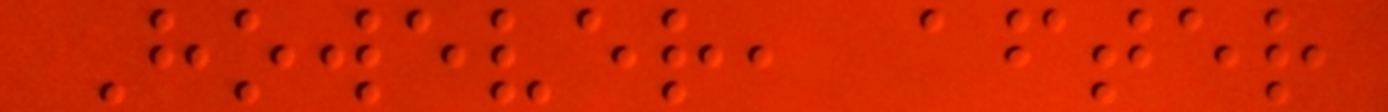However, after
